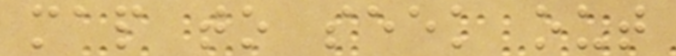map to seek out
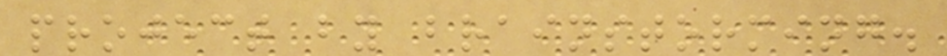project by brainstorming.
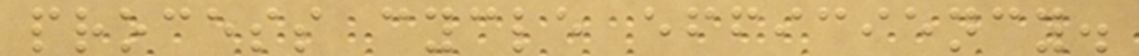process cycle efficiency.
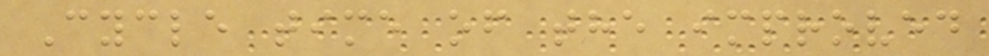Cycle time of the improved
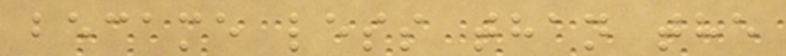became less than the
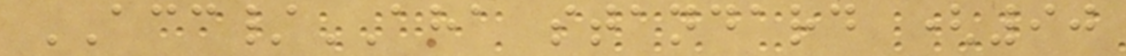ACC/AHA standard (90
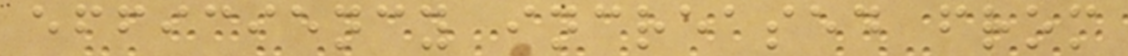efficiency increased from
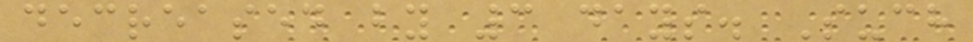decreased by 3 days. Such
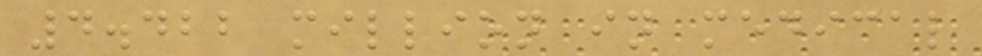4.422 million in medical
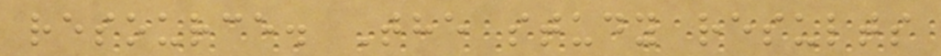resource. The study results
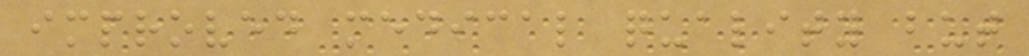improved medical quality but
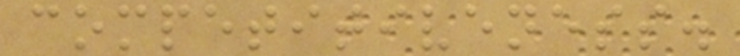competitiveness.
